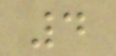4
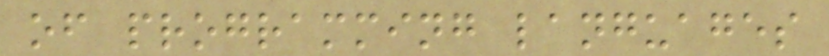of programming languages
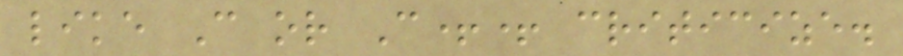like C or C++ criticize.
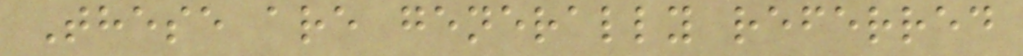These are generally referred
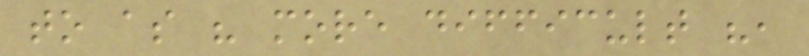to as " more difficult ",
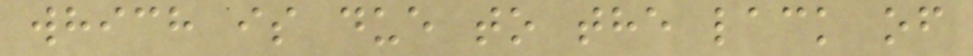which is due to the lack of
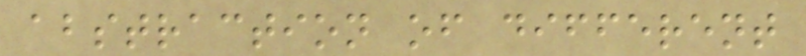abstraction of different
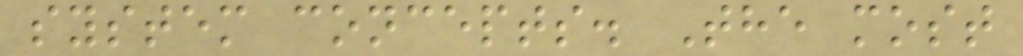system concepts. The most
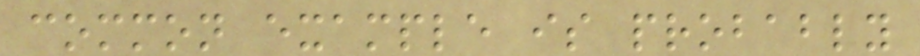common example is probably
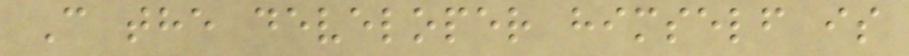C the developer himself is
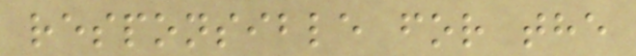responsible for the
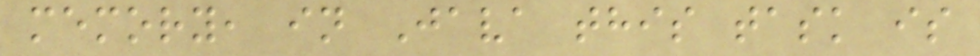memory, in Java this task is
